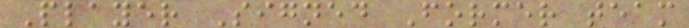Player Signed Former team
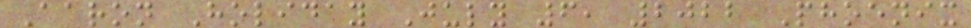Aaron Holiday July 6, 2022 Phoenix
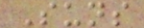Suns
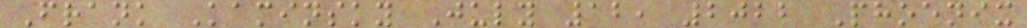Frank Kaminsky July 12, 2022 Phoenix
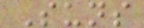Suns
